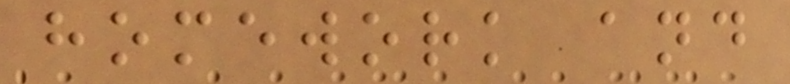homework and
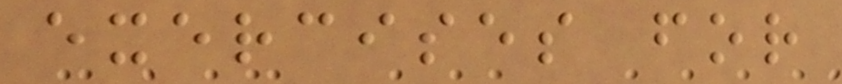exercises for
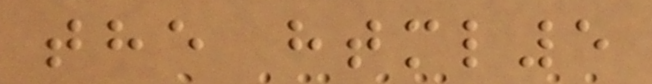the html5
